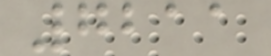7211
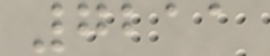7211
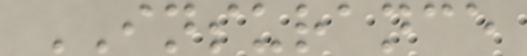INSURANCE
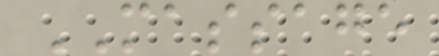MASSAGE
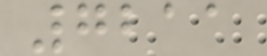7211
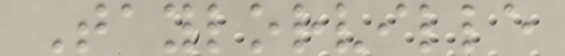Taylorville
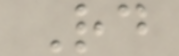Rd
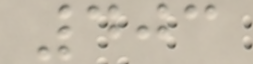403
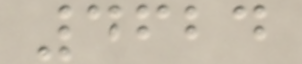4624
